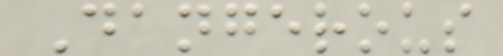Dangerous
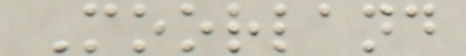Moorland
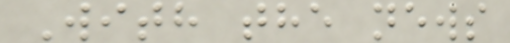With the news
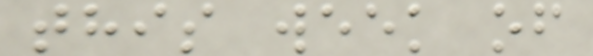this week of
